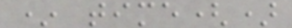* time()
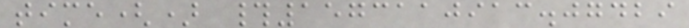time() #1573110913.07429
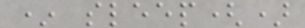* sleep()
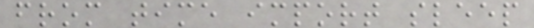from time import sleep
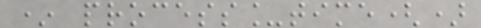* process_time()
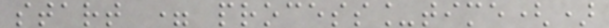start = process_time()
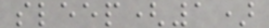sleep(1)
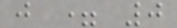j = 0
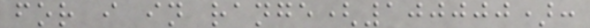for i in range(100000):
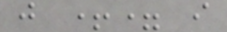j += i
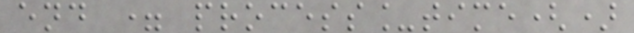end = process_time()
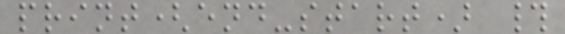print(end-start) #
